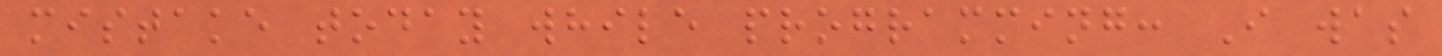mistake today while programming: I was
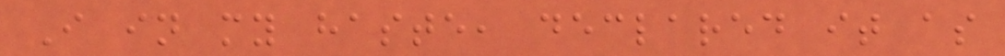I in my haste, declared it as
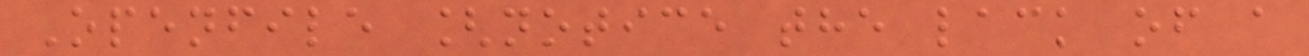Openfile [notice the lack of a
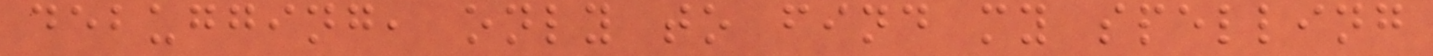debugging, only to find my spelling
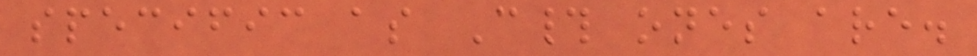specific as C# ones are.
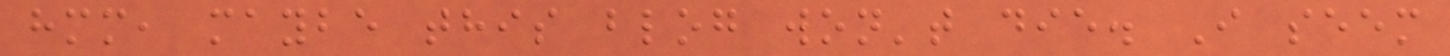hmm, maybe this blog won't die. I seem
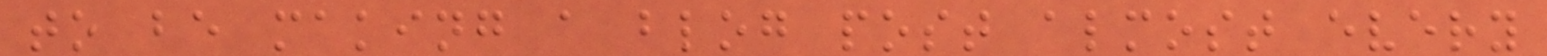to be making a blog post almost every
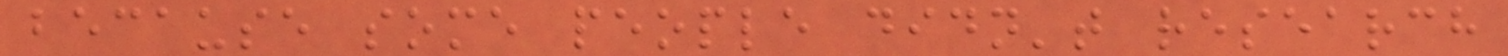because some people didn't research
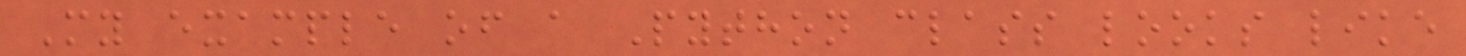My example of a Python class looks like
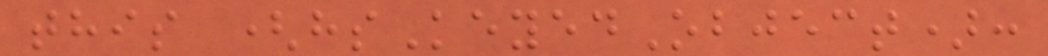this (hsKeyedObject):
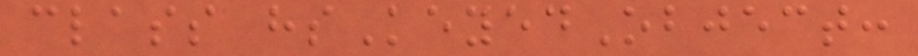class hsKeyedObject:
